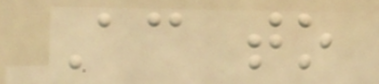According to
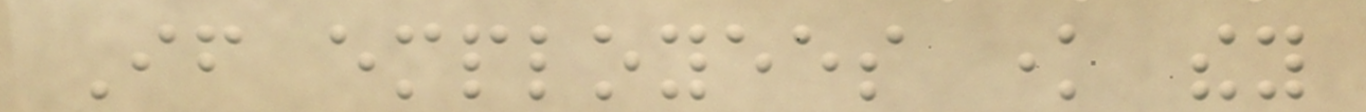If employees know they
